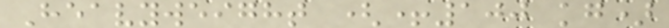Heavyweight (+100 kg)
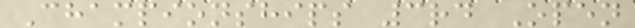Championships 3rd Open
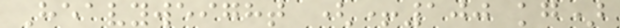Heavyweight (+100 kg)
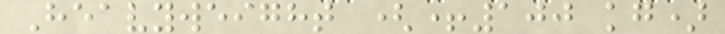Heavyweight (+100 kg)
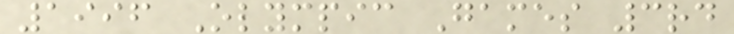1996 Olympic Games 3rd
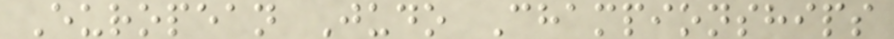European Judo Championships
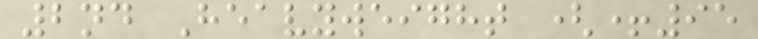2nd Heavyweight (+95
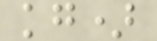kg)
